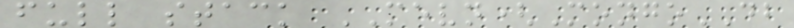full stack MEVN(MongoDB
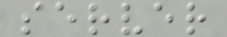server
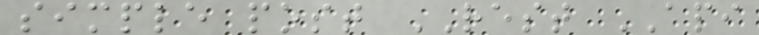simple post REST API
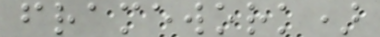framework)
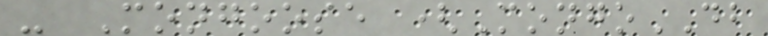- Mongoose (MongoDB
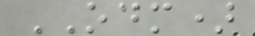ODM)
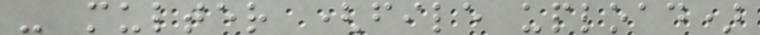- multer (file upload)
